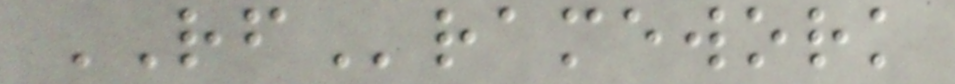RFramework
